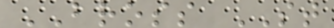BROSS ST
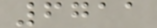6711
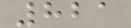821
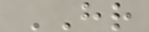HR
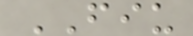FIU
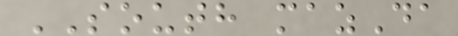SOUTH mazDa
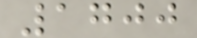1700
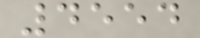4554
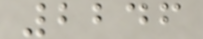2246
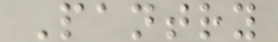Pantry
